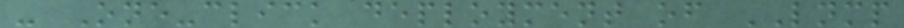- One-click deployment of LNMP
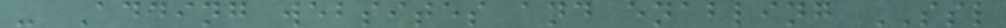- Adding websites and enabling SSL
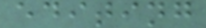editing
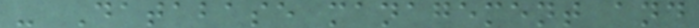- Database management and
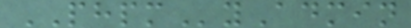PHPMyAdmin
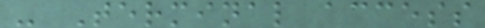- Terminal access
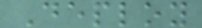Deploy
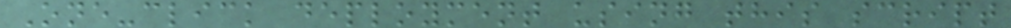One-click deployment using this script
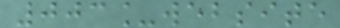003_website
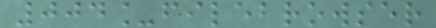004_filebrowser
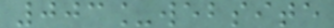003_website
